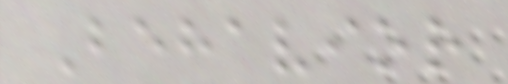Behavior
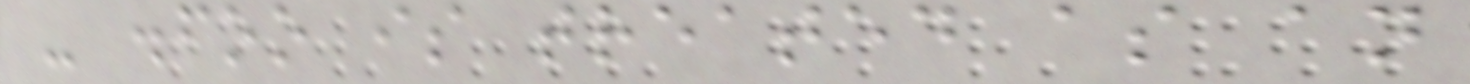- .foo is treated as an
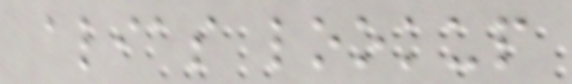alias lookup
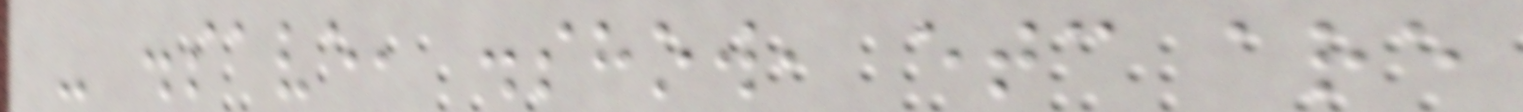- .save, .show, etc are
